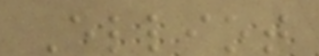Elliot
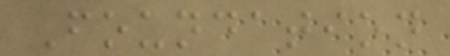Foundation
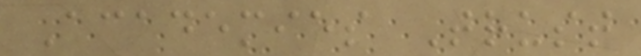Academies Trust
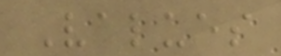Values
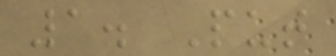1. Put
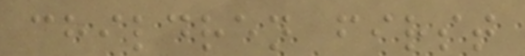children first
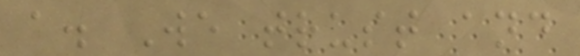a. We trust and
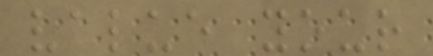value your
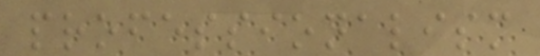professionalism
